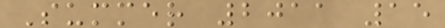Summer 2011 15
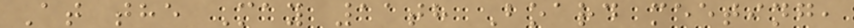At the May 11th Board meeting,
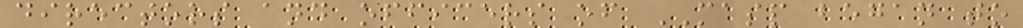directors and officers of MASP began to
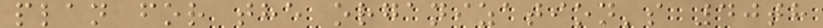plan for the organization's 40th
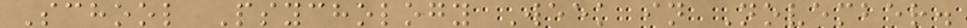School Psychology Week in November.
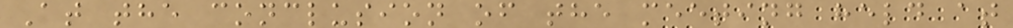At the conclusion of the meeting held at
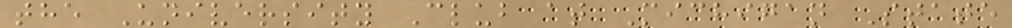the University Club at Michigan State
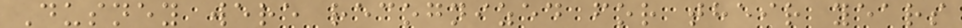Dusney were recognized for their years
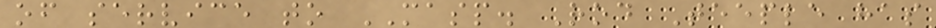of service to MASP. Rod Teeple has
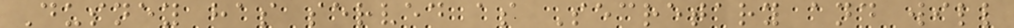Dusney has served as Secretary and will
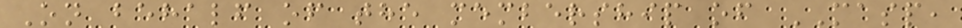On behalf of the membership of MASP,
